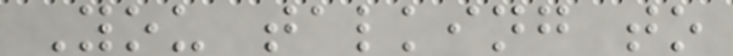You talking to
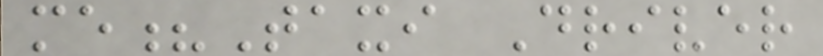me?Taxi Driver
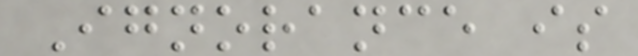Ignorance is
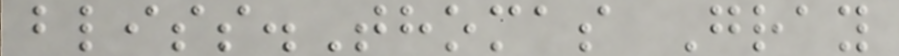bliss.Thomas Gray
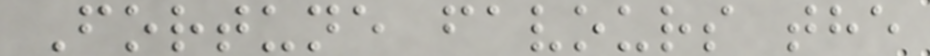Fortune favours the
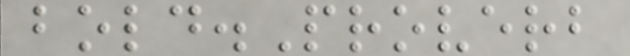bold.Proverb
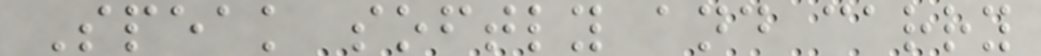Speak softly and carry
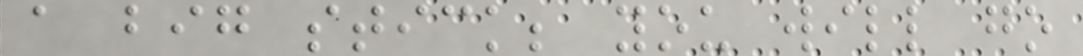a big stick; you will go
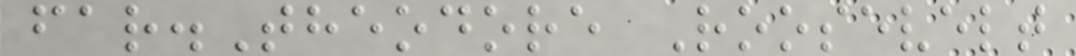far.Theodore Roosevelt
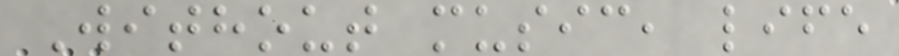Without music, life
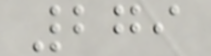279
